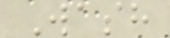Wash
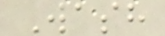Wash
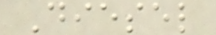Diesel
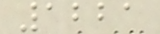1221
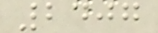2407
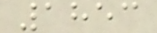1853
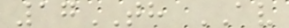17TH AV
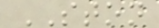STON
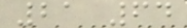21 64
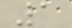1
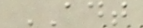ADT
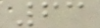63
